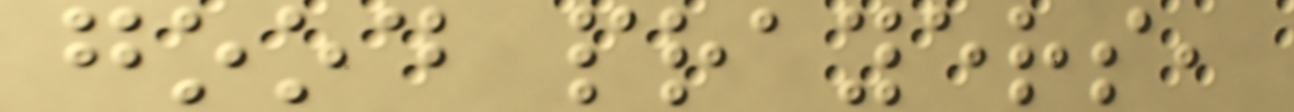good prayers,
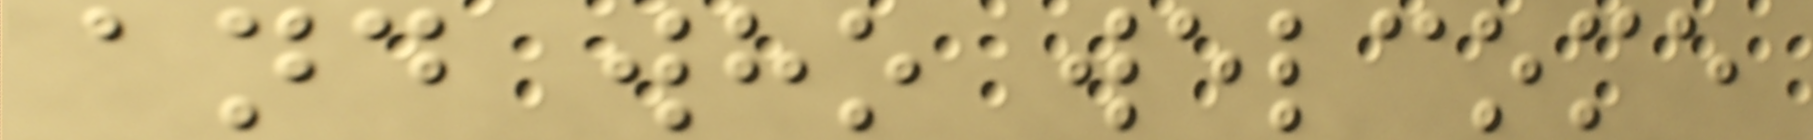and who welcome
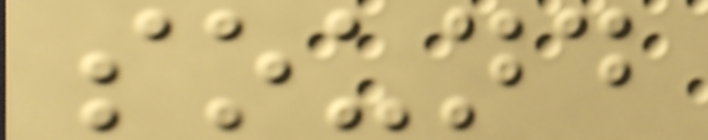sound
